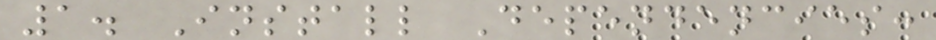1. Install Dependencies:
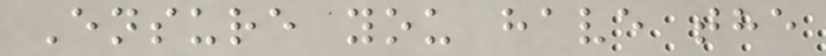Ensure you have the
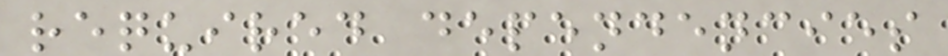required dependencies
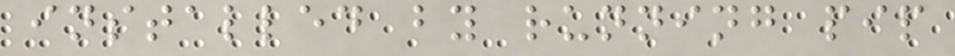installed by running pip
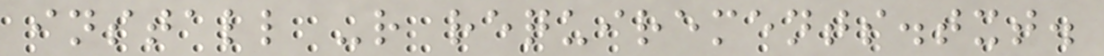install -r requirements.txt.
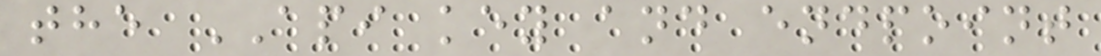the API key and endpoint
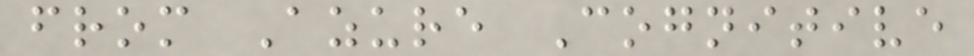from Azure Cognitive
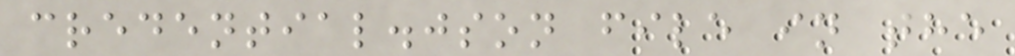credential.json file in the
